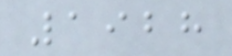1928
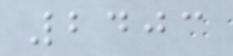2403
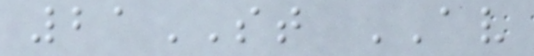21ST AV
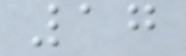17
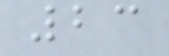23
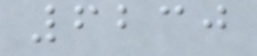6230
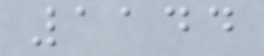1144
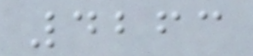4263
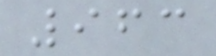963
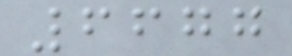6677
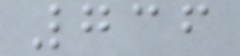736
